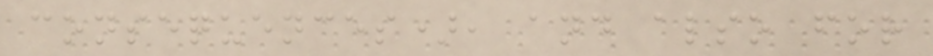consequences), and also for
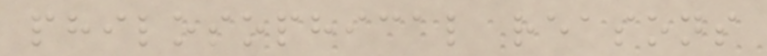philosophical reasons
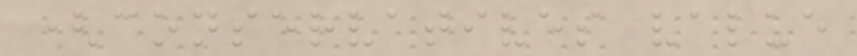(conservatives value
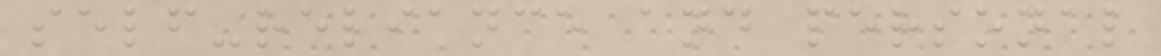self-reliance and personal
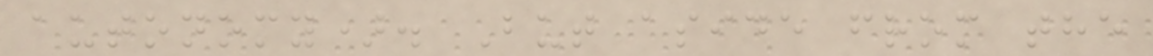autonomy). But aside from the
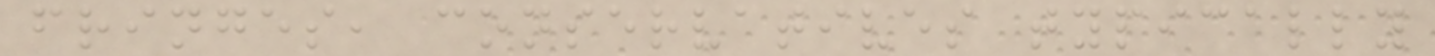fringes, conservatives typically
